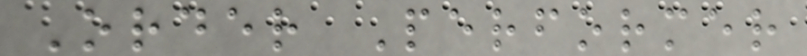Order Performer
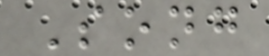Song
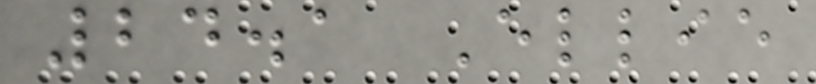24.1 Ellie
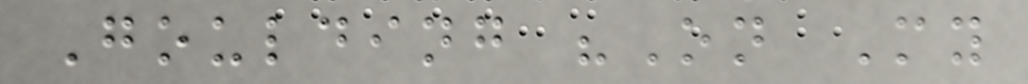Goulding "On My
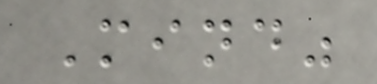Mind"
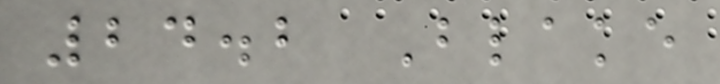24.2 Blake
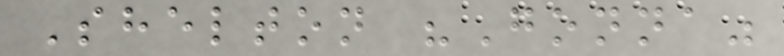Shelton "Gonna"
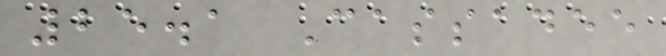25.1 Cassadee
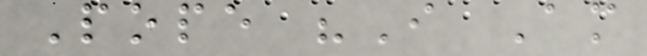Pope "I Am
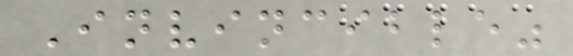Invincible"
